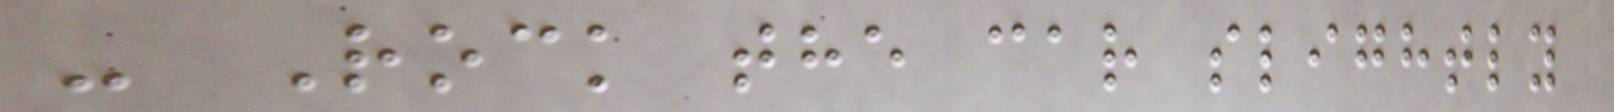- Rock the car slightly
